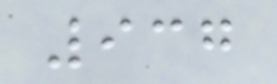937
